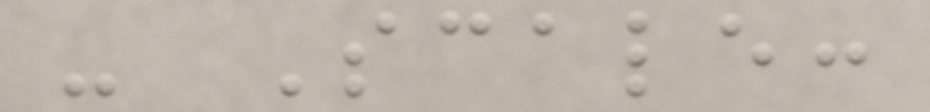- Scale:
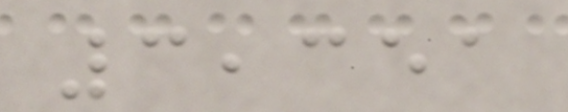3,351
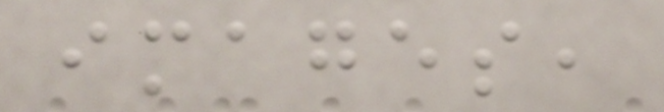images,
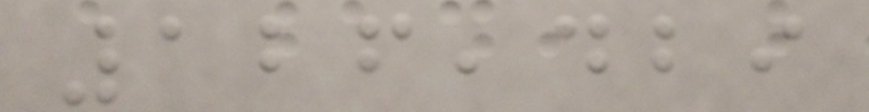126,429
